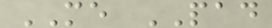ME PAD
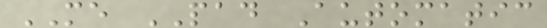ME PAD Automatic
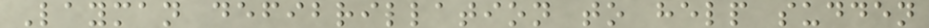Layman defibrillation to help sudden
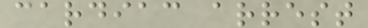cardiac arrest
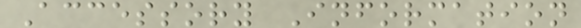Accessory Information
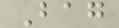Bag
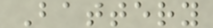Battery
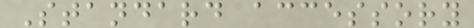Standard accessory
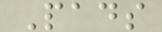Pads
